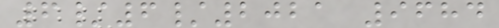6/6/2021 9684
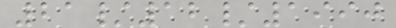21/12/1990
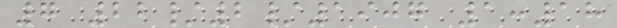7 22/2/1907 1:18
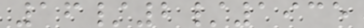16/2/1935
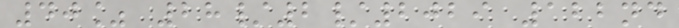40% 28/2/2029 122nd
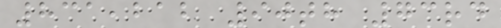831,212 90th 73rd
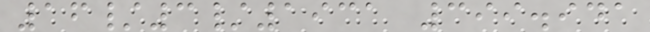16/3/1931 399.941
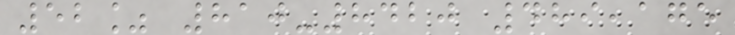52% 810-8420 489,175
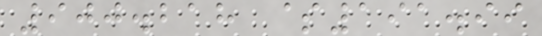900.218 $191.99
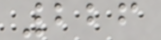226
